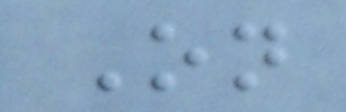On
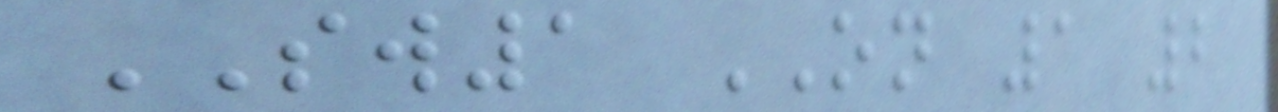SW1 ON 1 2
